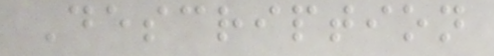Description
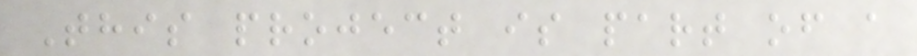This project is part of a
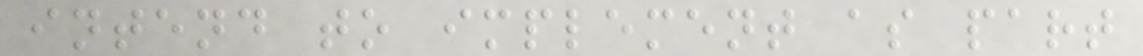intend to implement as part
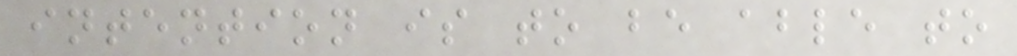intention is to be able to
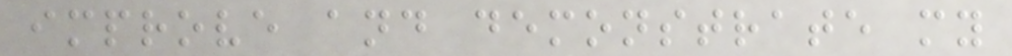improve and demonstrate my
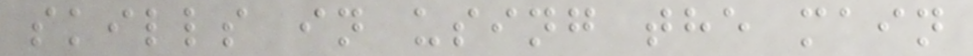skills in using the main
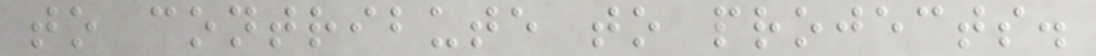to contribute to projects.
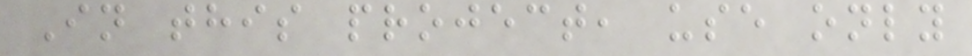In this project, use only
